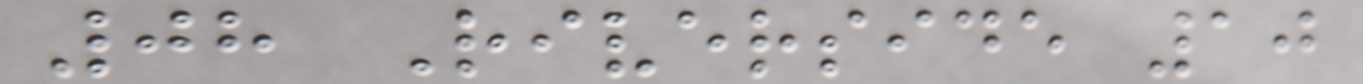08 Riverside 10
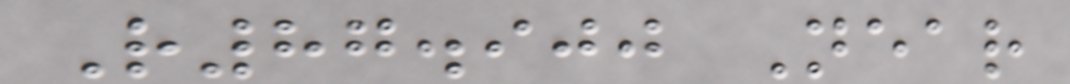R87.900 Near
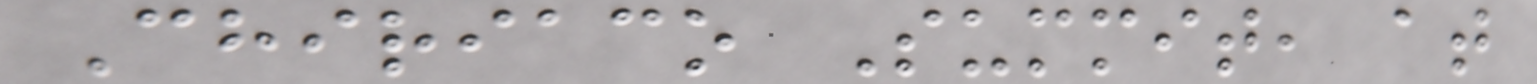Chiriaco Summit, at
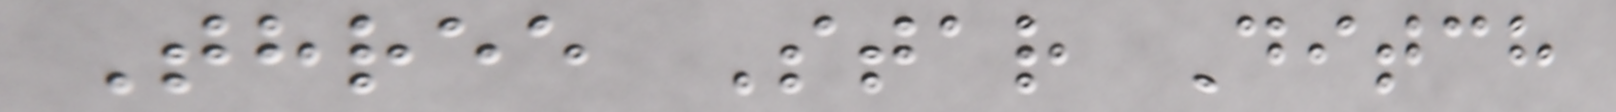Three Star Ditch
